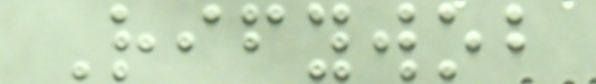Rifywob
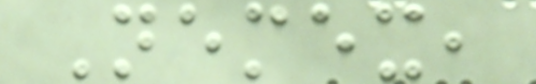Nemex,
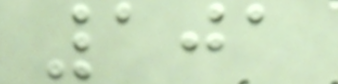101
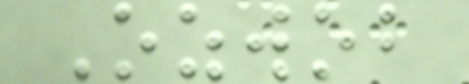Ozwob
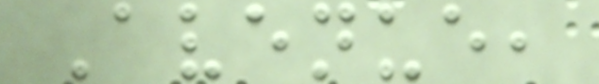Avenue,
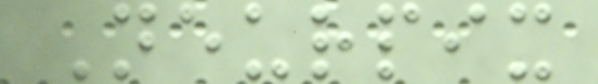Neurpix
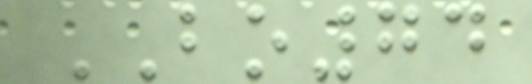BO74
